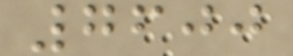7600
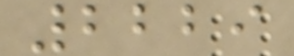2229
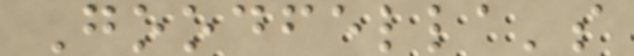Goodfella's
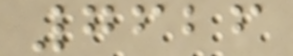7626
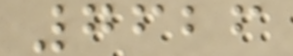7626
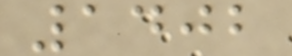1402
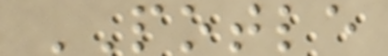POTLE
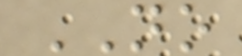NO
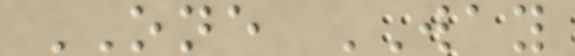ONE WAY
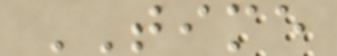TIME
